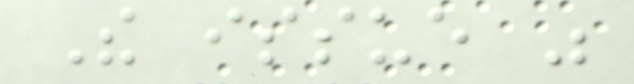The issue was
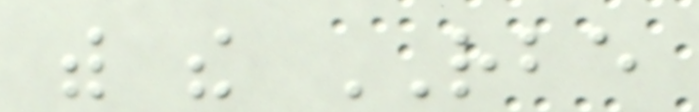with the RBE
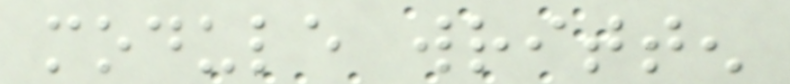module written
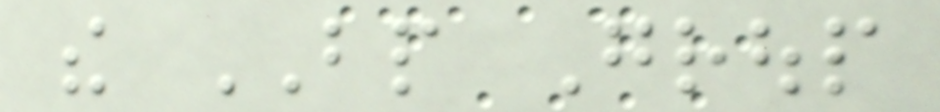the BP Group
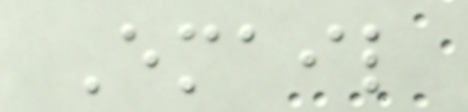Email
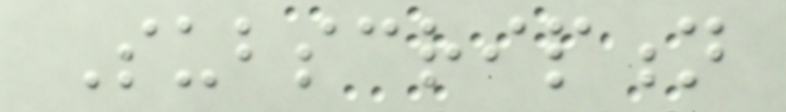Subscription
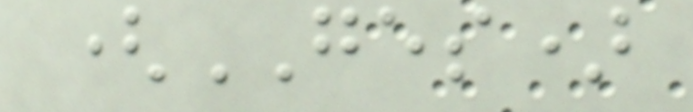(GES)
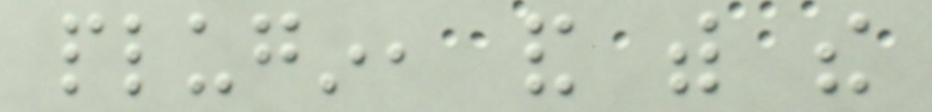plugin, and with the
